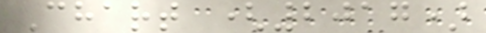Chart (2017)
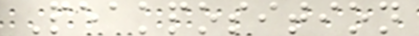Peakposition
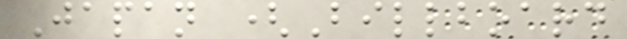Japan (Billboard
